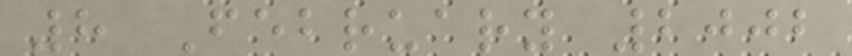8 February 2002
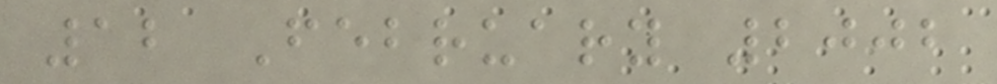12 February 2002
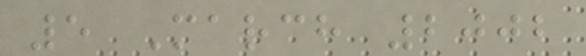5 March 2002
